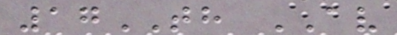17TH AV
